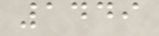1449
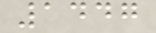1447
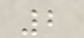2
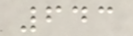643
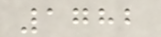1782
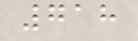718
